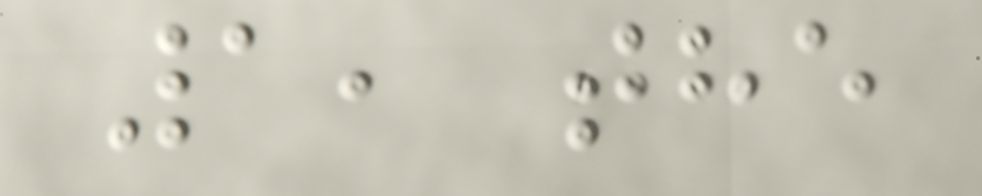1, the
